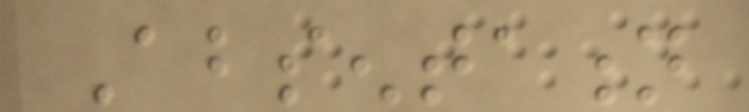Absentation
